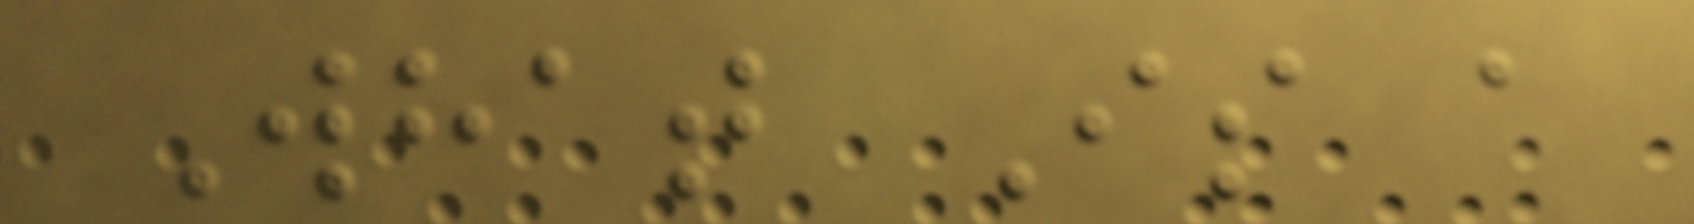What Is a
